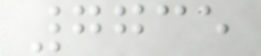7735
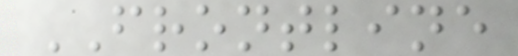FRONTLINE
